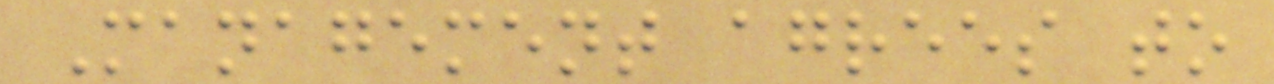Management agrees to
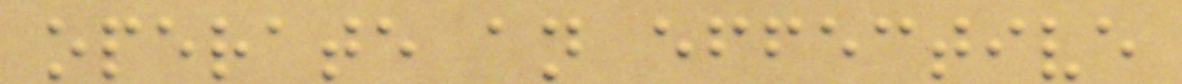operate an effective
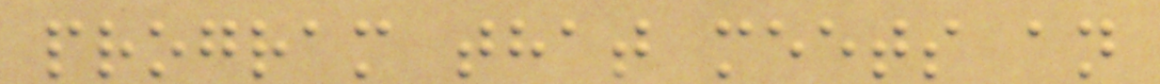program that meets an
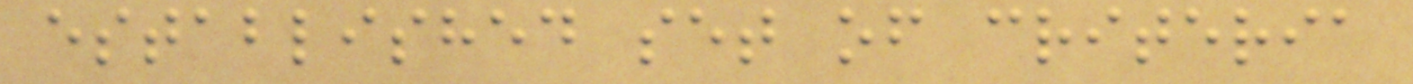established set of criteria
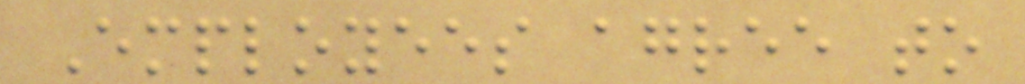Employees agree to
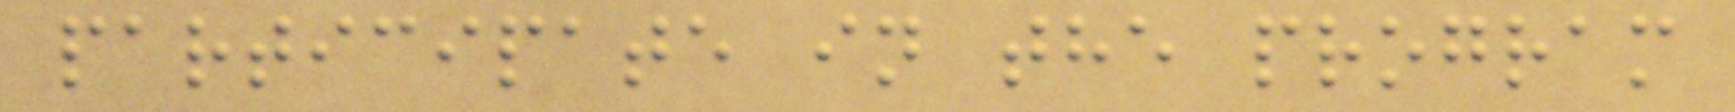participate in the program
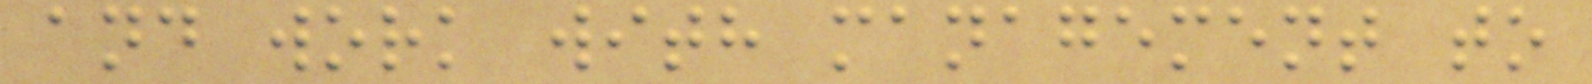and work with management to
